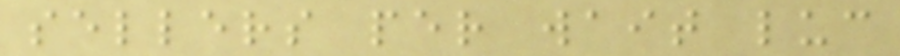sellers per wait luc
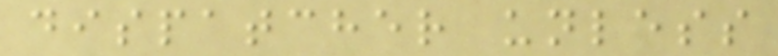dispatcher unless
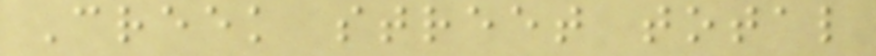Creek street total
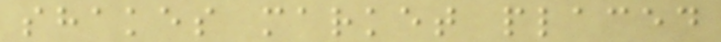shakes market placed
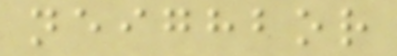neighbor
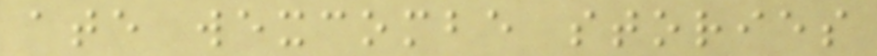ate wexcombe stories
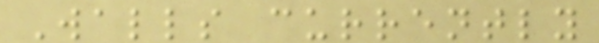Walls currently
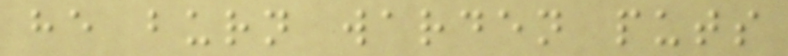he burn warden puts
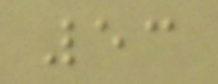53
